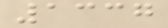1337
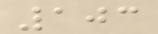103
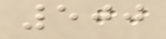500
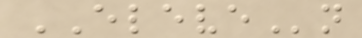ELEVEn
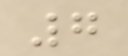7
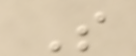S
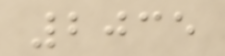2035
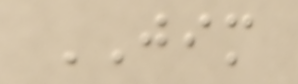JIM
